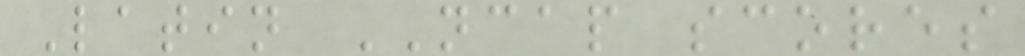Latin NCAP scores
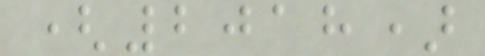(2018)
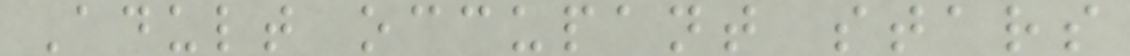Adult occupant stars
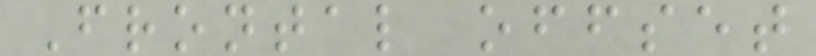Frontal offset
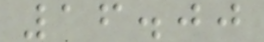16.00
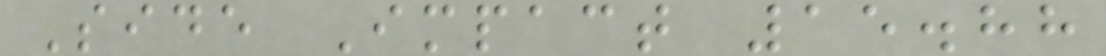Side Impact 15.88
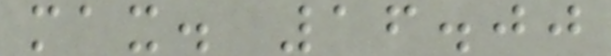max. 16.00
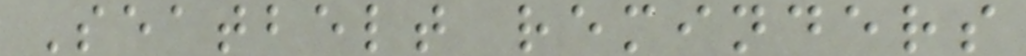Seatbelt reminders
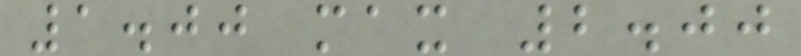1.00 max 2.00
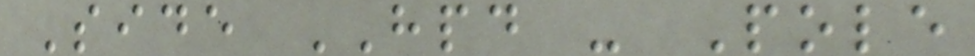Side HPD - Pole
